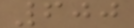600
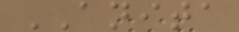ANITA
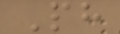Ph
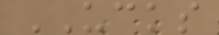UCKS
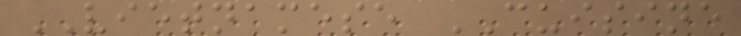VIETNAMESE CUISINE
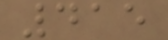415
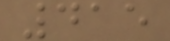415
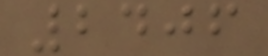2406
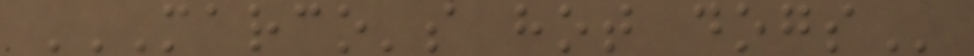MARCO'S HOT DOGS
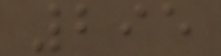295
